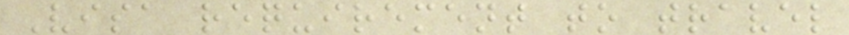Visa requirement to travel
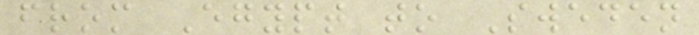from Egypt to Sweden
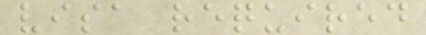visa required
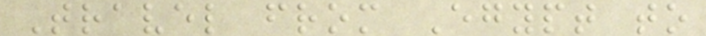Travel from Egypt to
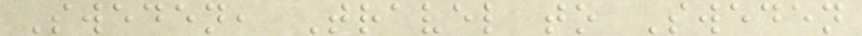Sweden, Travel to Sweden
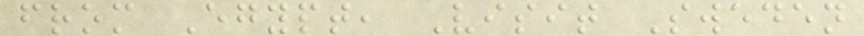from Egypt, Visit Sweden
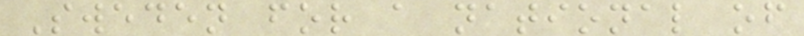Sweden for a national of
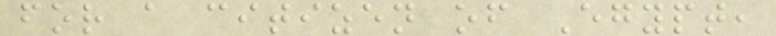for a citizen of Egypt,
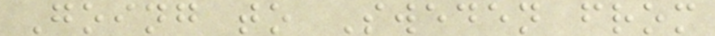Going to Sweden from
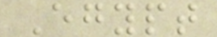Egypt
